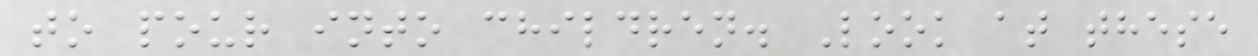to pour into children. Look at these
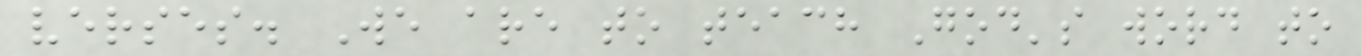verses. We are to teach God's word to
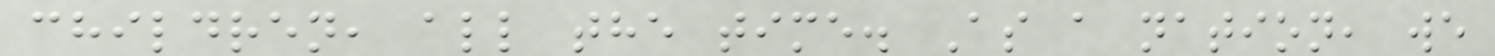children, all the time. As a nation, we
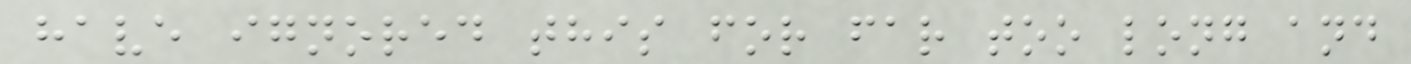have ignored this for far too long and
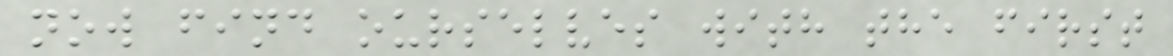now find ourselves with the first
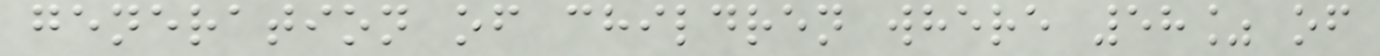generation of children where 58% of
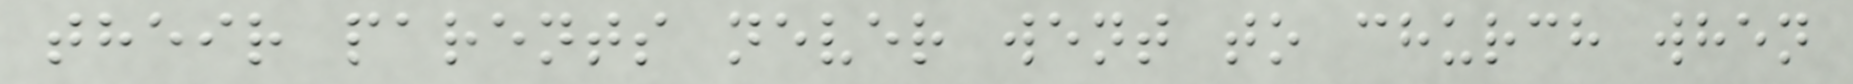their parents never went to church when
